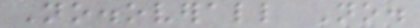No.overall No.
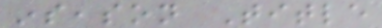inseason Title
